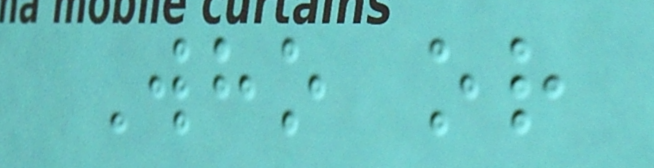Who or
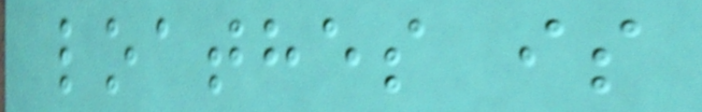loathes is
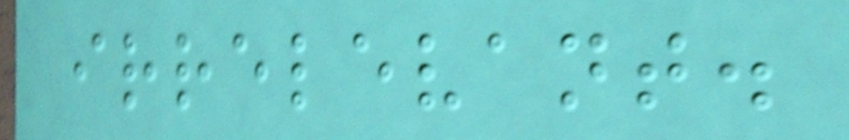irrelevant.
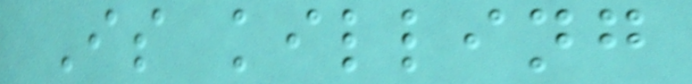Is killing
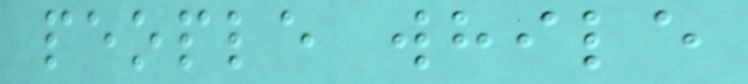people while
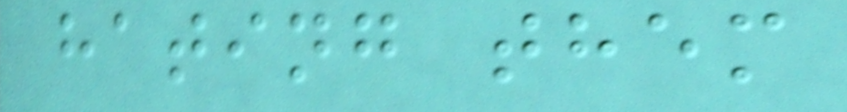hating them
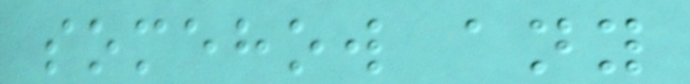somehow any
